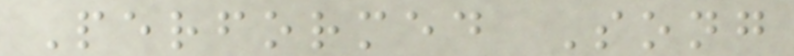Performed Song
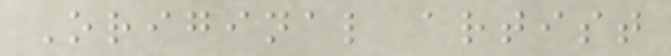Original artist
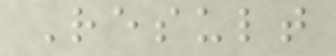Result
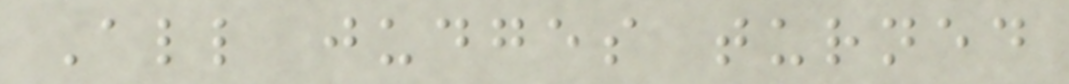All judges turned
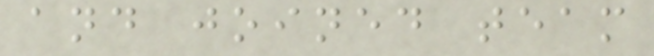and joined team
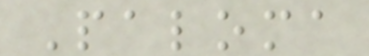Paloma
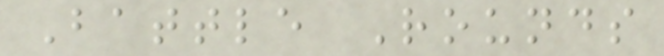Battle Rounds
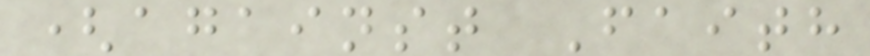(against Faith
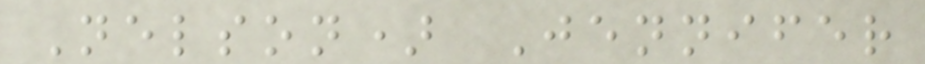Nelson) Jennifer
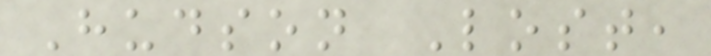Hudson Lost,
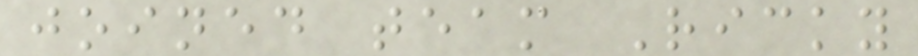joined team Ricky
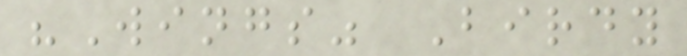"Wings" Birdy
